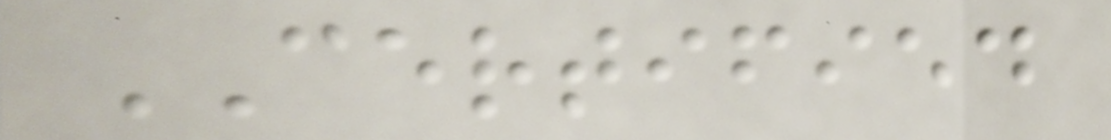CERTIFIED
